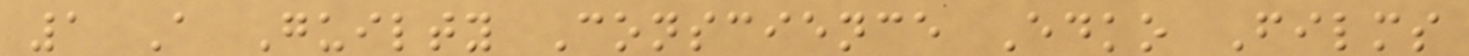1 A Guilty Conscience Edko Films
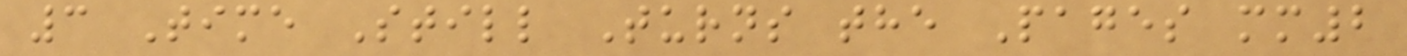3 Time Still Turns the Pages mm2
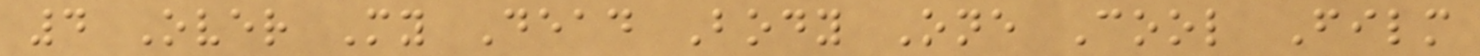4 Over My Dead Body One Cool Film
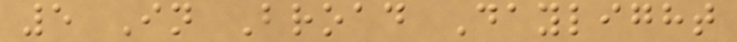5 In Broad Daylight
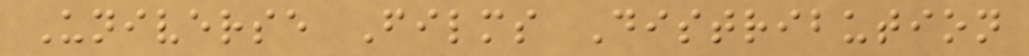Universe Films Distribution
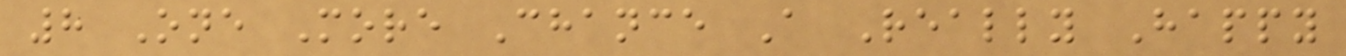8 One More Chance A Really Happy
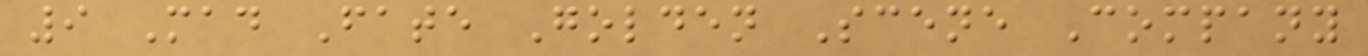9 Mad Fate Golden Scene Company
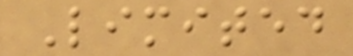Limited
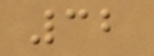32
